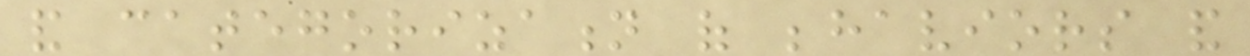and categorization of behaviors and
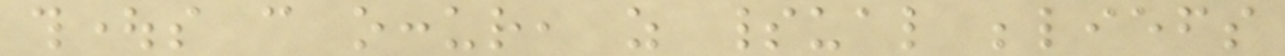thoughts can occur, as spiritual beliefs
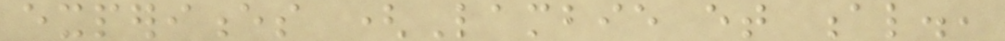experiences (Lambie et al.,
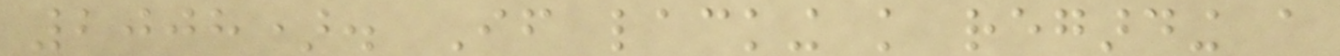2008). If lacking knowledge regarding a
